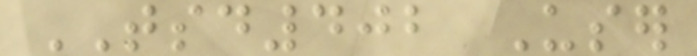TSD402 User
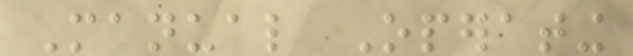Manual Operating
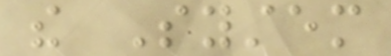the System
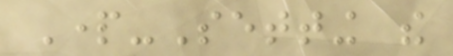Part-Setting the
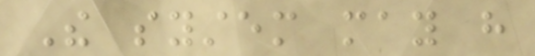The system may have
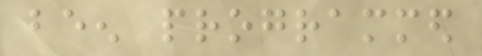been programmed
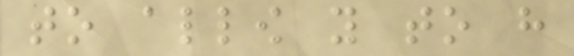to allow you to have
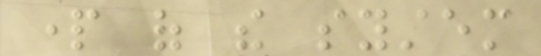part of the system
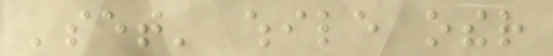'set' while other
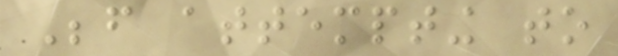Before attempting to
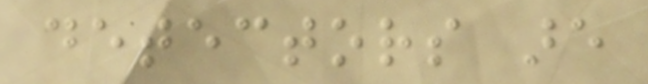detectors are
